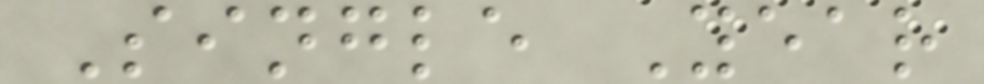Single Year
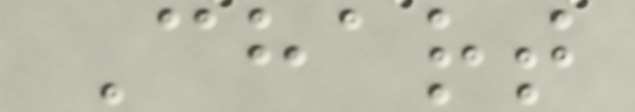Chart
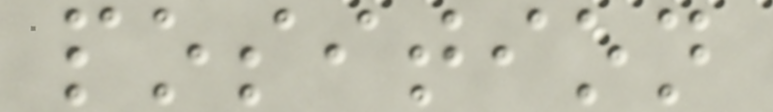position
